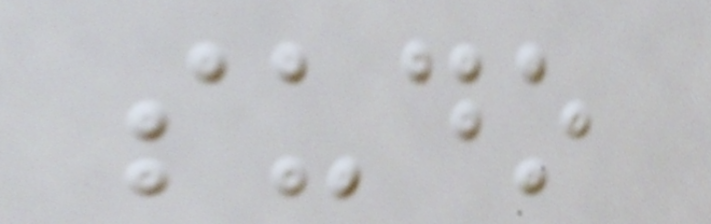sudo
